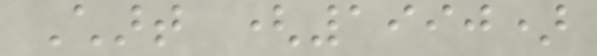Chart (1990)
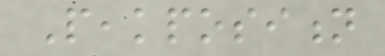Peakposition
